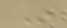In
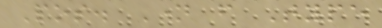Pos. Name from Type
